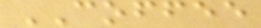COFFEE
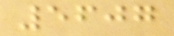5607
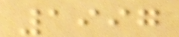1997
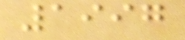1997
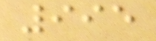995
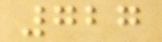727
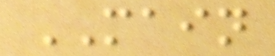MAIN
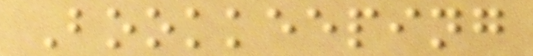Bookkeeping
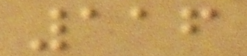116
